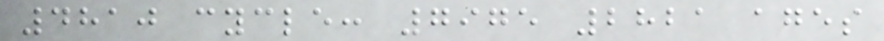4810 cycle: 7975 2821 ages
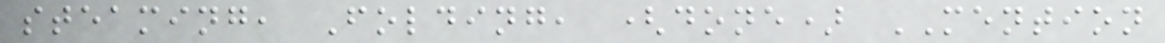steaming, Folding, (done) MENTION
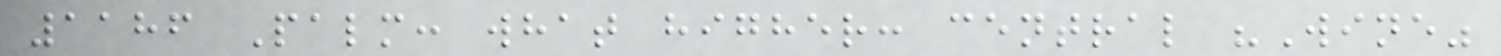1186 Palm: what higher: central "Wine"
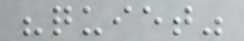"quiet"
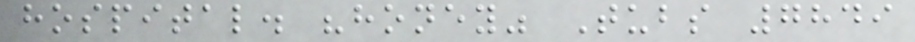hospital. "honey" Tubs 7849
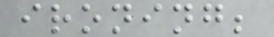ironing;
